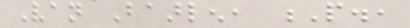Van Baarlen, P.,
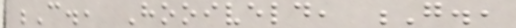C., Hooiveld, G.,
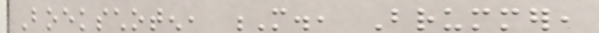Boekschoten, M., Brummer,
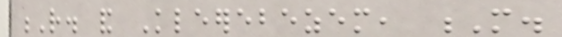R. and Kleerebezem, M.
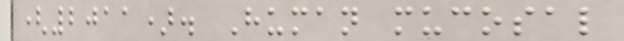(2011). Human mucosal
